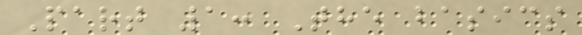Part 1: The basics
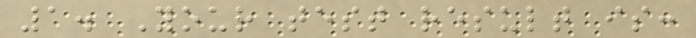1. Your test result is:
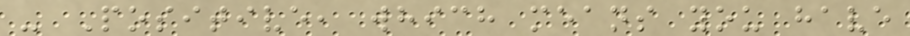- Positive, which means you have
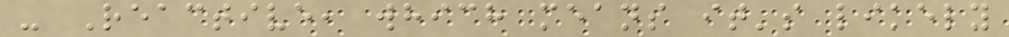- Reactive, which means it's likely
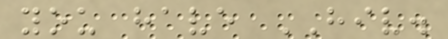you have HIV.
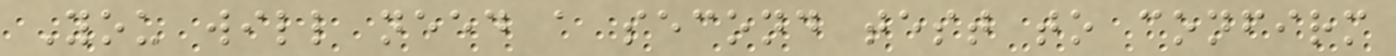You will need a second test to confirm
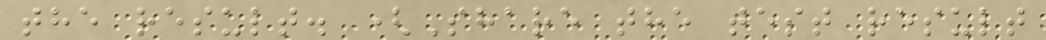the result. (Share the test result
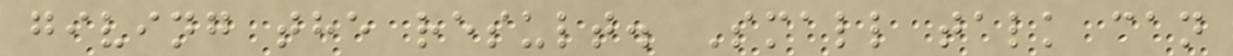giving the result. Small talk can
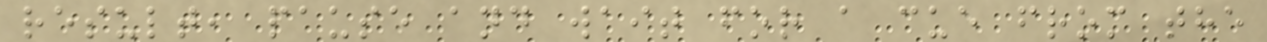result, pause and wait for a cue from the
